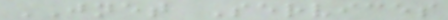JNET Services
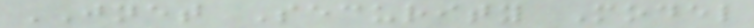JNET Security Model
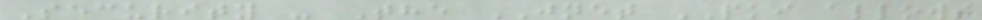Security - The JNET PKI allows
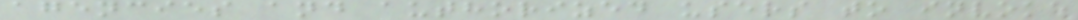agencies and authorized users to invoke
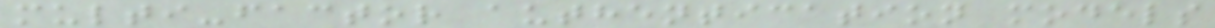multi-factor authentication models
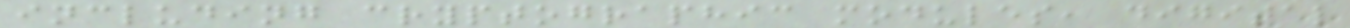including cryptographic modules, digital
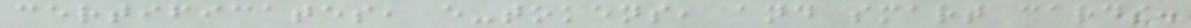certificates, e-tokens, and smart cards.
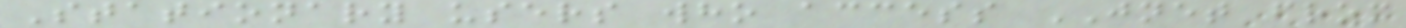Stationary users who access JNET from
